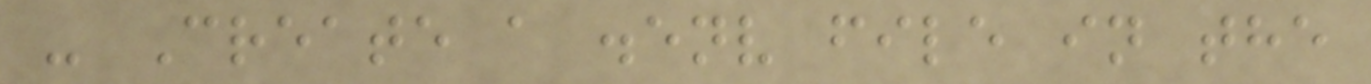- Create a .env file in the
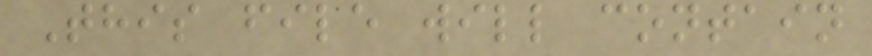This file will contain
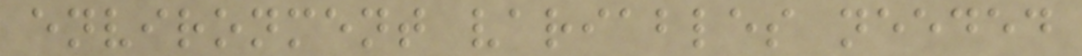environment variables needed
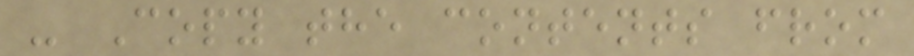- Copy the contents from
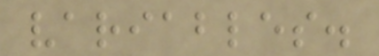variables.
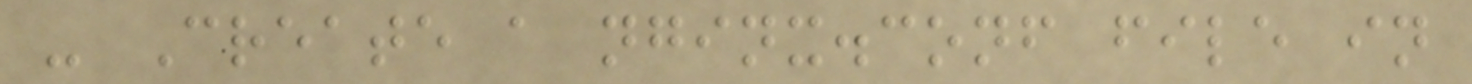- Create a nginx.conf file in
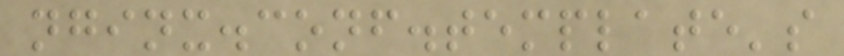nginx.conf.template's
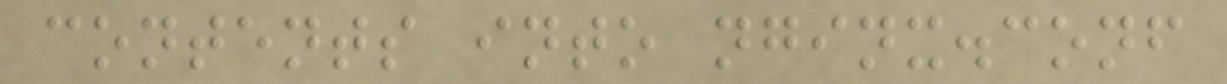contents into nginx.conf
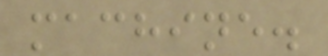machine.
